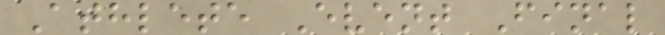Athlete Event Final
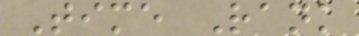Time Rank
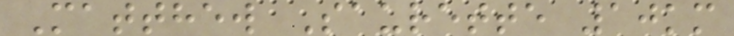Matthew Saurette 10km
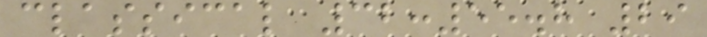classical 32:55.8 29
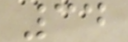34
